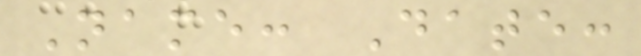Name: Date:
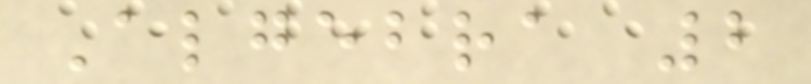Algebra 2
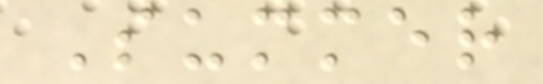Summer
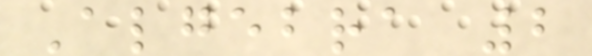Algebra 2
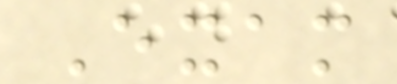Exam
